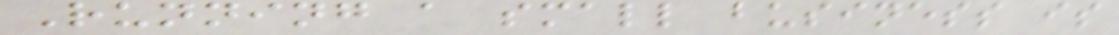Running a small business is
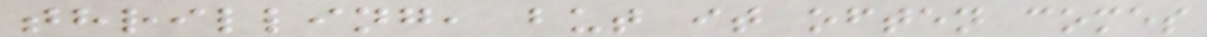thrilling, but it often comes
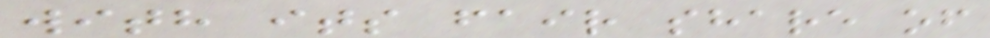with its fair share of
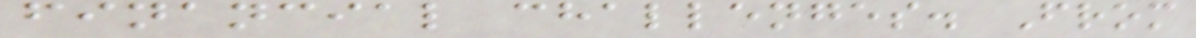financial challenges. From
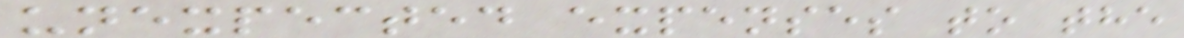unexpected expenses to the
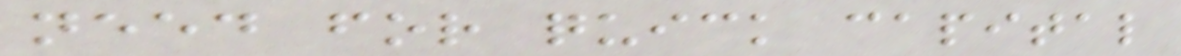need for quick capital
